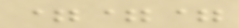===
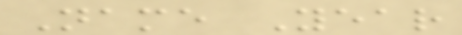Name Year
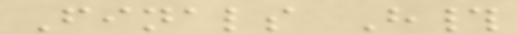Finals H#
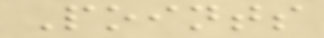Points
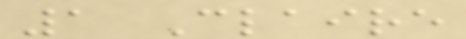1 Claire
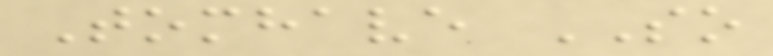Tomhave SO
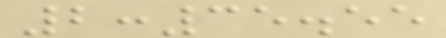2:35.55
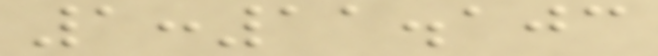1:11.103
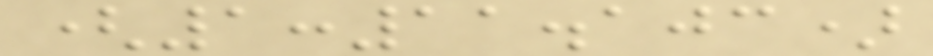(1:11.103)
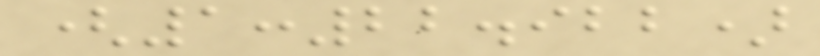(1:22.922)
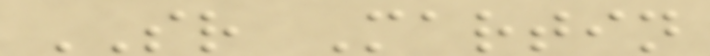SR Martin
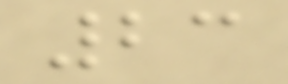23
